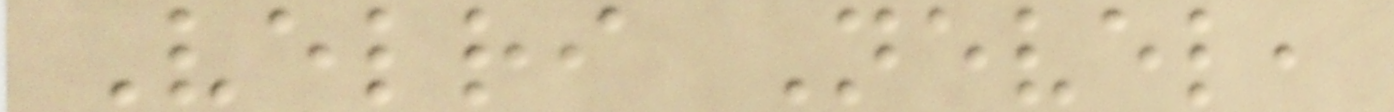Velri Nevel,
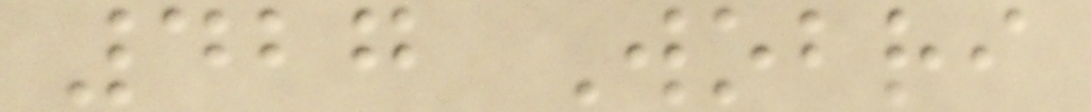427 Wobri
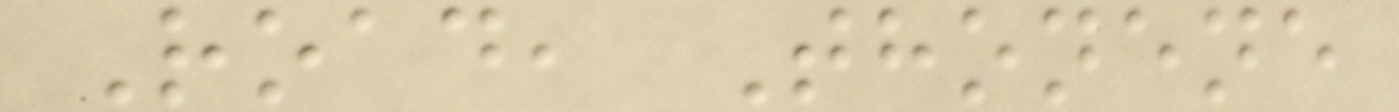Road, Thonene
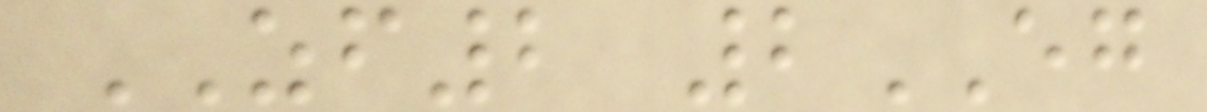ZF2 2EG
